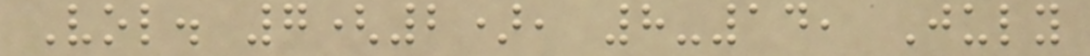Vol. 7(2), 8-14, July
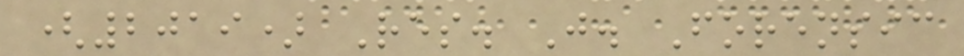(2019) Res. J. Forensic
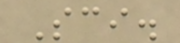Sci.
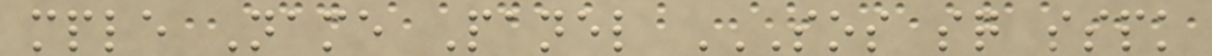mple Name Panel SOS SQ SSPK
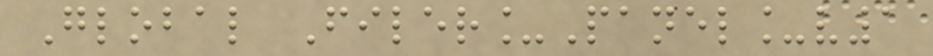Global Filer_Panel_v1
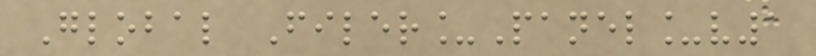Global Filer_Panel_v1
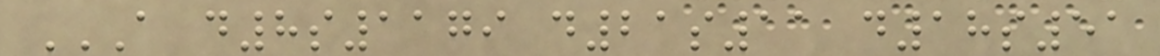A D8S1179 D21S11 D18S51
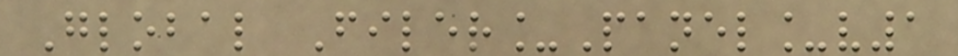Global Filer_Panel_v1
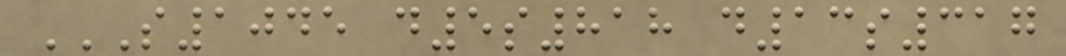S1045 D5S818 D13S317
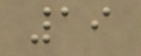19
